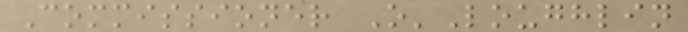Commissioner O'Loughlin
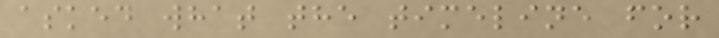asked what the timeline for
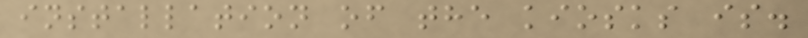installation of the kiosks is.
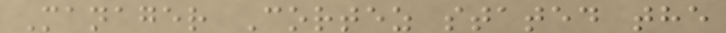Manager Cortez stated the
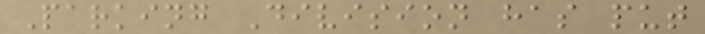Parking Division has put
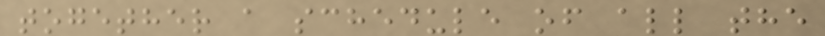together a schedule of all the
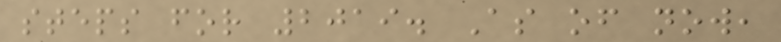steps for 2019. As of now,
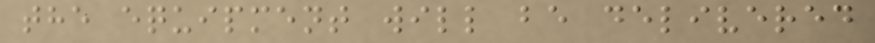the equipment will be delivered
